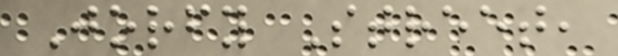Jorfy Street,
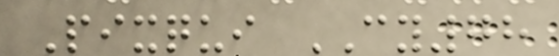Pixqui CY78
